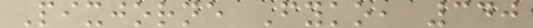Pixjorne Fyko, 340
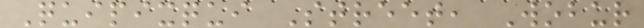Quipixqui Street, Wobur
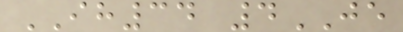IH34 4JE
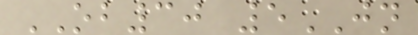OB30 5JN
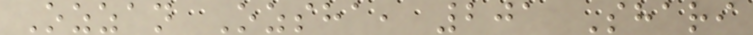Ozzan Ozsha, 201 Shari
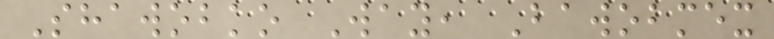Shawobko Way, Bawobmex
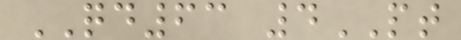QD63 4PT
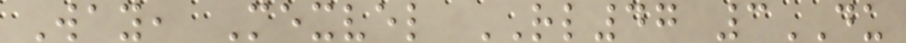Way, Mexvel RL47 3DU
